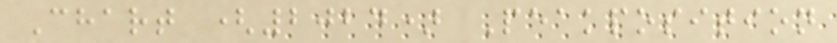Chart (2024) Peakposition
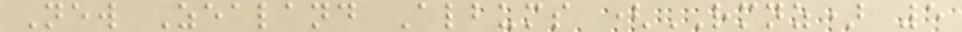New Zealand Albums (RMNZ) 5
